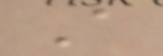A
